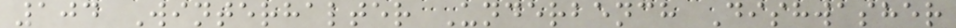104 Winterhalter Underbench Dishwasher
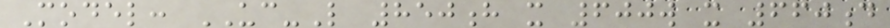Model: UC-L 850h x 600w x 660d
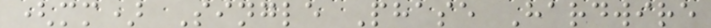(mm) Single Phase Hardwire
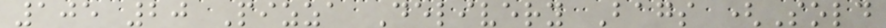105 20 Pizza Delivery Bags (Sold
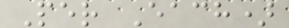Per Each)
